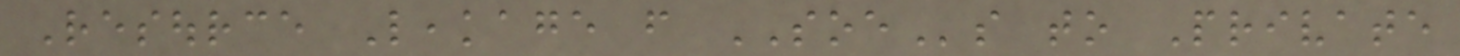Resource Leakage from SOEs to Private
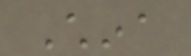China
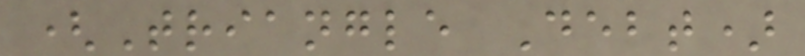(Triangle Debt)
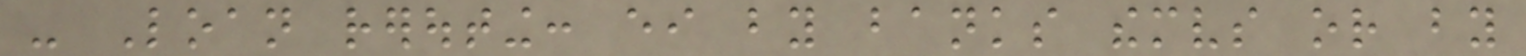- Loan rerouting: either by banks themselves or by
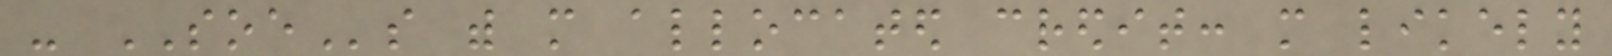- SOEs with more allocated credit: more likely
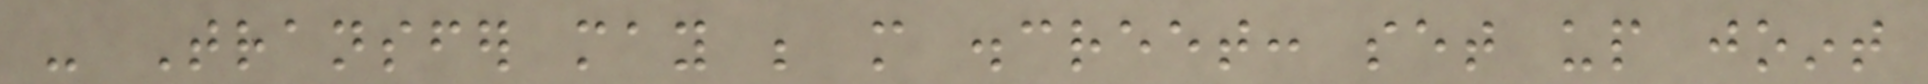- Transfer may be more discreet: set up joint
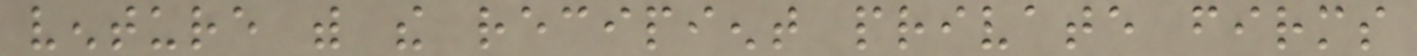venture with the recipient private firms
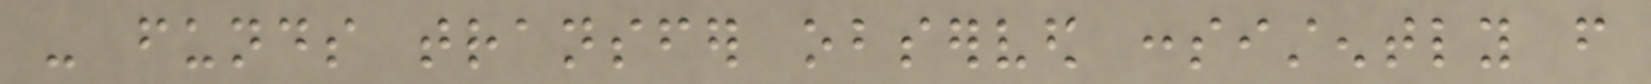- funds transfer observed consistently from
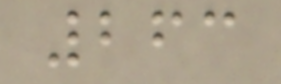263
